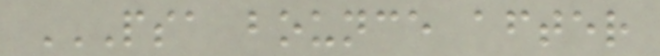PSA BOUNCE AFTER
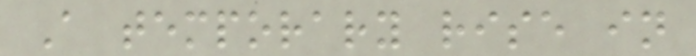A temporary rise in
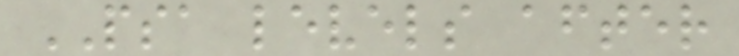PSA levels after
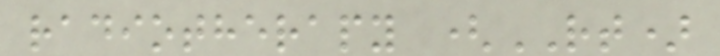radiotherapy (RT)
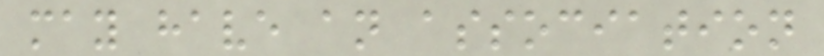may have an association
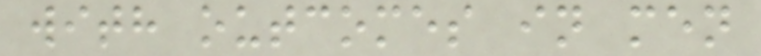with outcomes in men
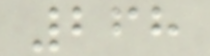268
